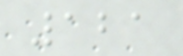121
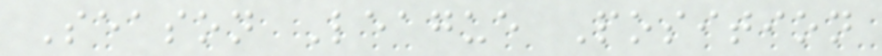Season League Position
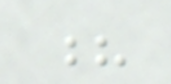?
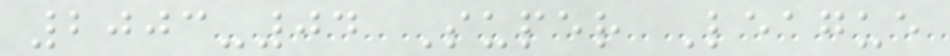2003-04 Super League
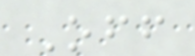Off
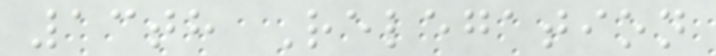13th Relegation
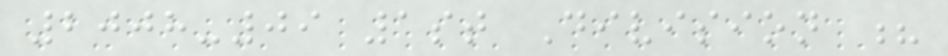2008-09 1st Division ?
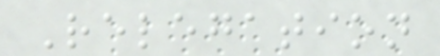Relegation
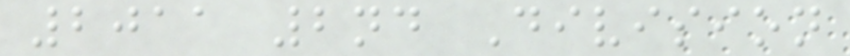2011 2nd Division
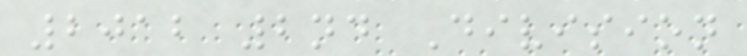2012 2nd Division
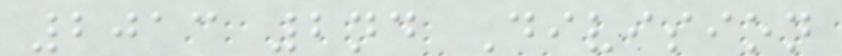2013 2nd Division
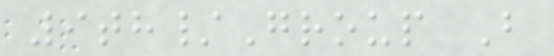9th/Group B
